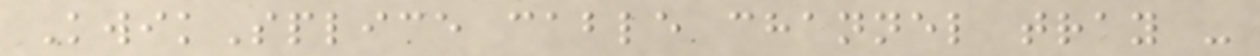KwikSplice cable channel tray -
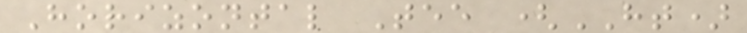Horizontal Tee (HT)
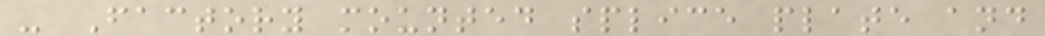- Factory mounted splice plate and
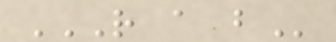R A B
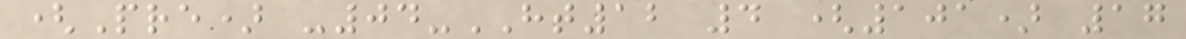(Pre) -04-HT12 4 (101) 17
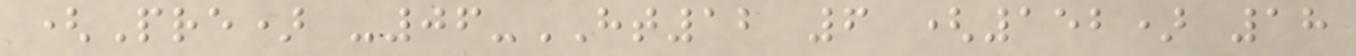(Pre) -06-HT12 6 (152) 18
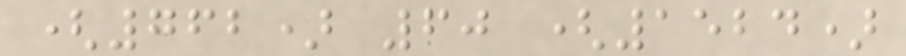(762) 60 (1524)
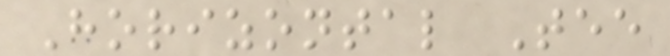Horizontal Tee
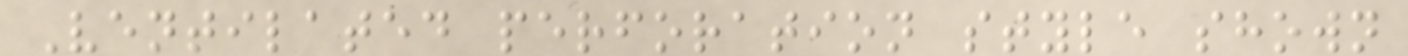Ventilated perforation style shown
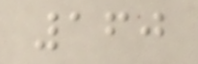160
